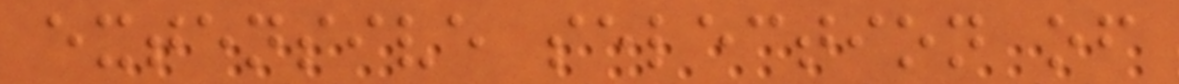extensive selection of
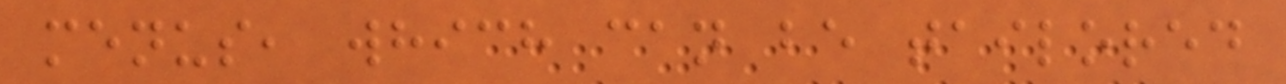menus, which can be tailored
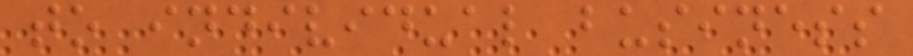to individual business
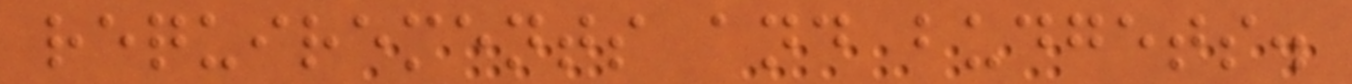requirements and budgets.
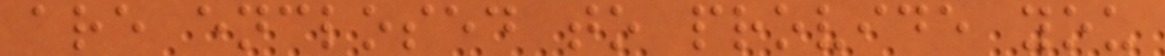are enclosed to provide you
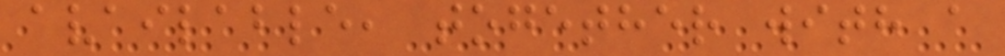available, together with a
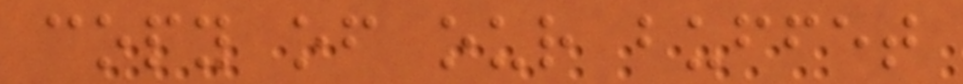copy of our buffet
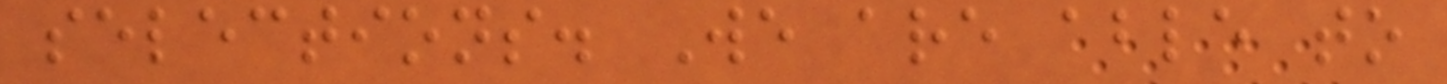selections. We are able to
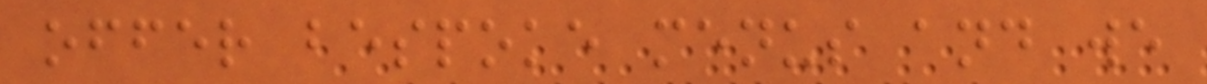offer bespoke menus and we
